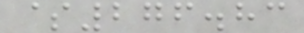$276.83
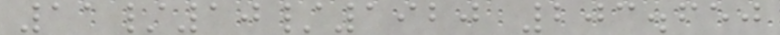11/10/1920 203.650
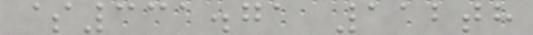$331.71 112th
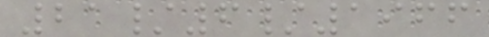21/6/1966
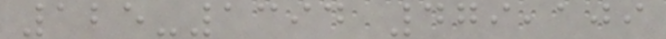125-1394 479,109
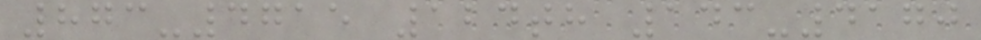873-4715 124th 143-4170
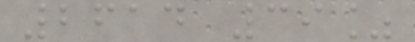2614 39%
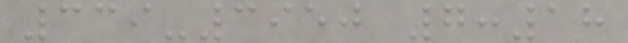339-3950 7:18
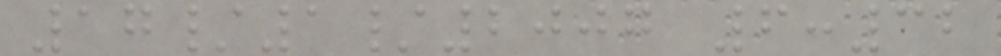17/1/2007 6:32
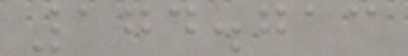174.713
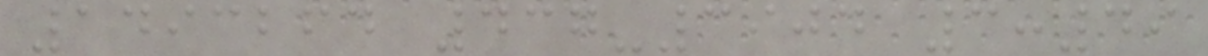1493264 437-3904 3:49
